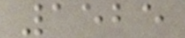1525
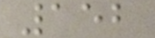152
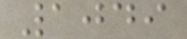1049
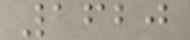1620
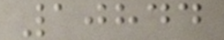10844
